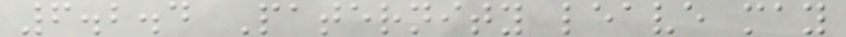6.2.4 Paternity leave may
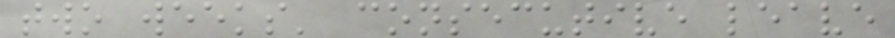two weeks' consecutive leave
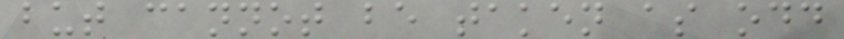but cannot be taken as odd
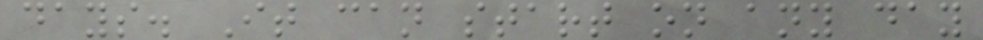days. It can start on any day
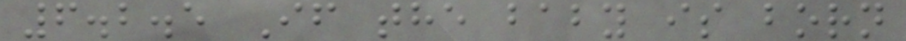6.2.5 If the baby is born
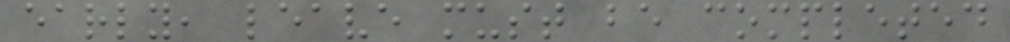early, leave must be completed
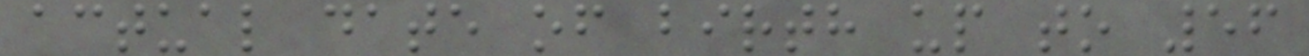actual date of birth up to 56
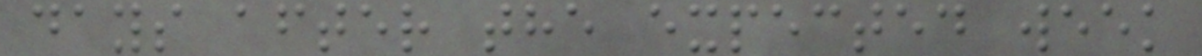days after the expected week
